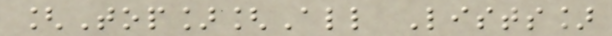[Top][All Lists]
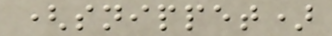(snippet)
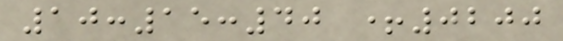10:15:40 +0200
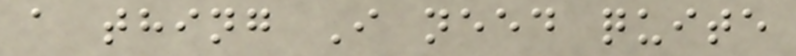a thing I need quite
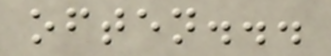often...
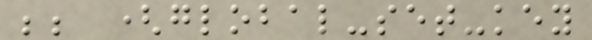;; (global-set-key
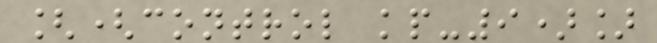[(control kp-9)]
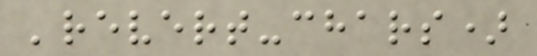'revert-chars)
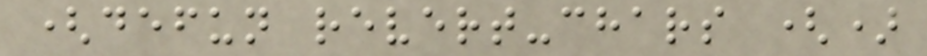(defun revert-chars ()
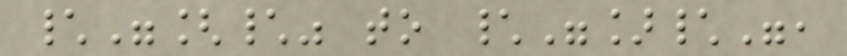\"[\" to \"]\",
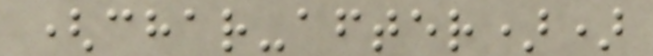(char-after))
